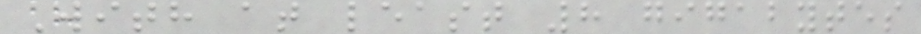With at least 8 gigabytes
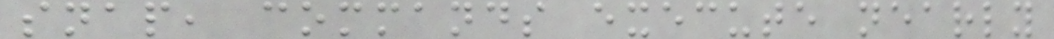snap, commands execute nearly
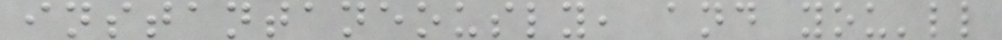instantaneously, and you'll
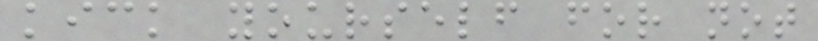kick yourself for not
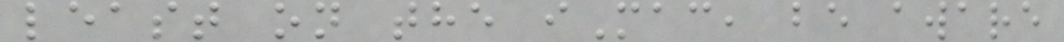least on the iMac, be aware
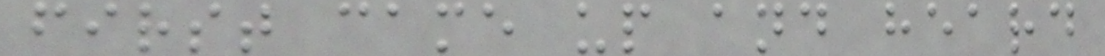first came up and heard
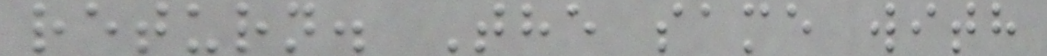return. The same with
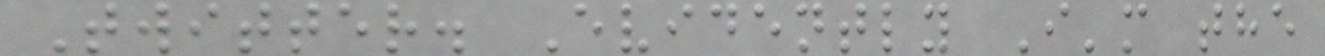Twitter. Evidently I'm the
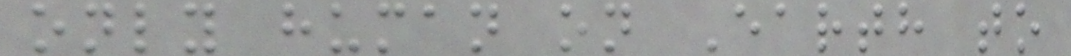only human on Earth to
